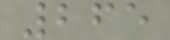265
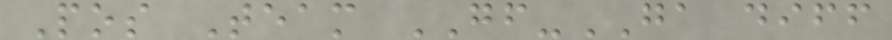Pos Team GF-GA diff
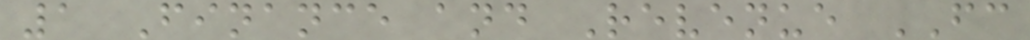1 Finance and Revenue FC
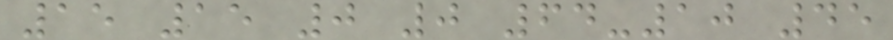15 15 0 0 64-10 45
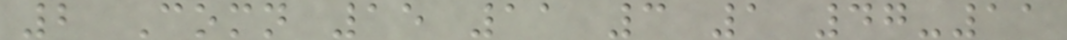2 Comn 15 11 3 1 47-11
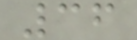36
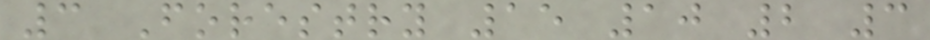3 Forestry 15 10 2 3
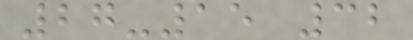27-15 32
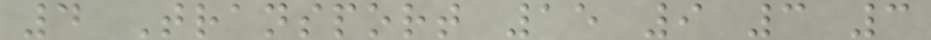4 Transport 15 9 3 3
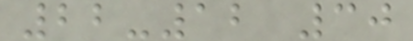22-12 30
